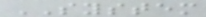SYSTEM
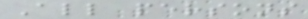All persons
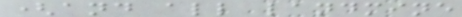(and all landmine
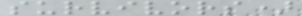survivors)
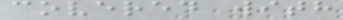covered with
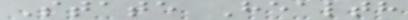State Health
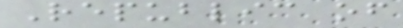Republic of
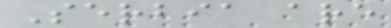Serbia are
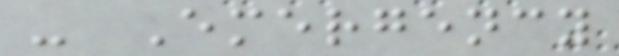- Emergency
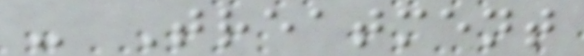- Treatment
